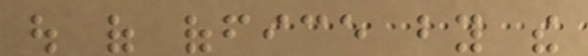out of office by the
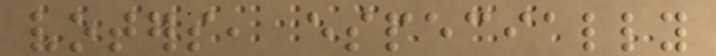voters, especially
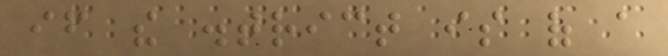if the district is of a
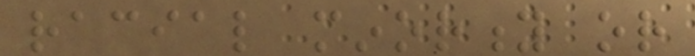racial minority or
